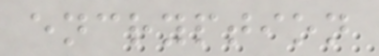encryption
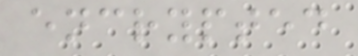encrypted
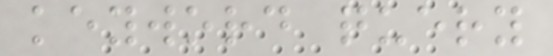keyword query
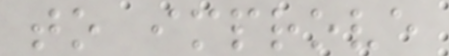to improve
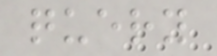query
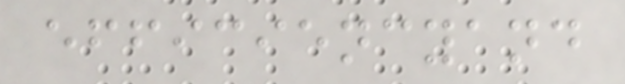efficiencyand
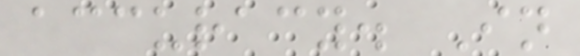accuracy. In
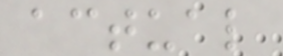actual
